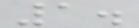1.
